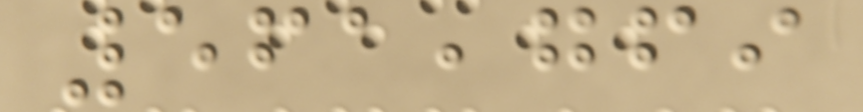561,769
